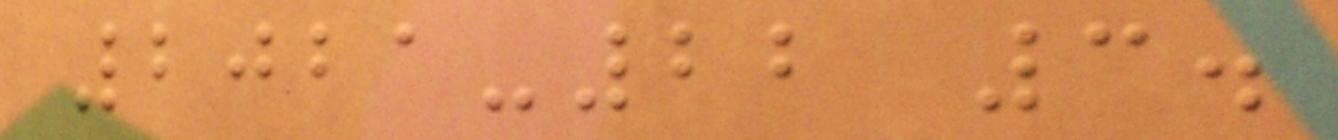2021-22 3.
